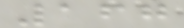167
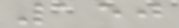150
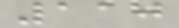110
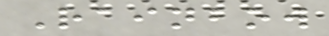Rainbow
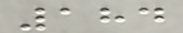184
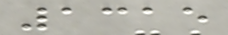1315
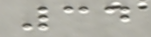34
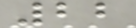22
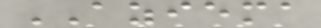AZIEMA
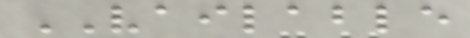VAILABLE
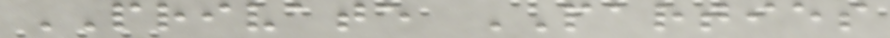PRIVATE PARTIES
